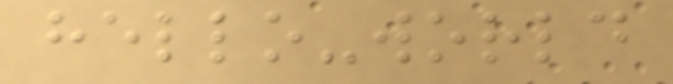hello-world
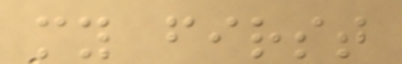my first
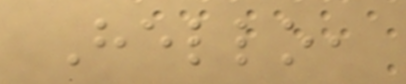Hello,
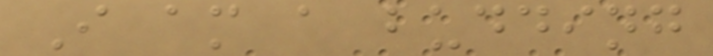I am a budding
